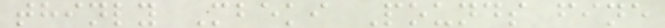thinly Mbeki Pounds fine
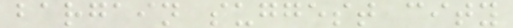bargain suggest city
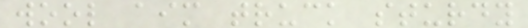wool aim truck sturdy
